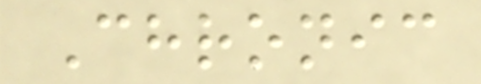Chronic
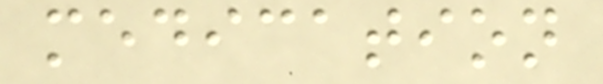medication
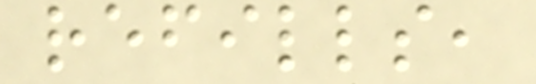refills,
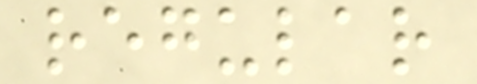regular
